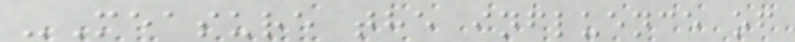-Measure the influence of
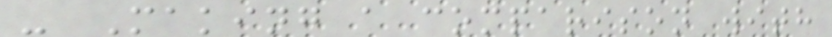- Making a comparison with
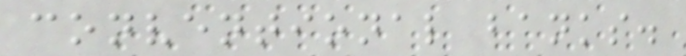conventional banks.
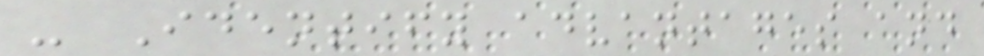- Identify advantages and
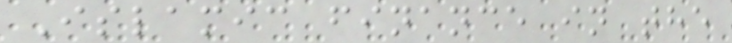Islamic finance in the
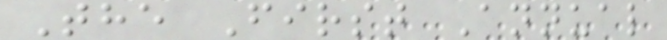The First Annual
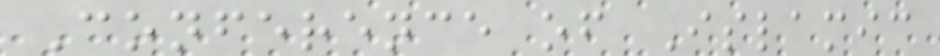Conference of Islamic
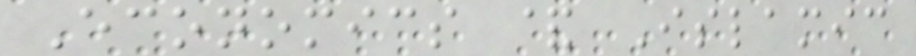Economics & Islamic
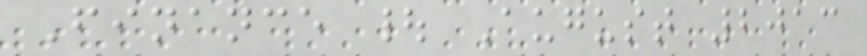Finance | August 2013
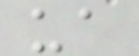ua
